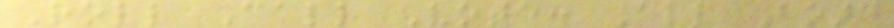Roll Call Vote: All Board
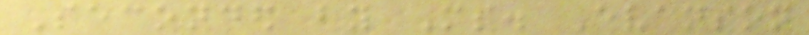Seconded by Ms. Evanson
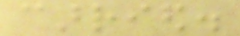carried.
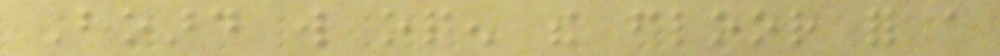Board will open the floor for a
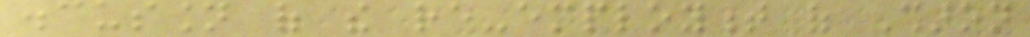discussion of the re-employment of Sharon
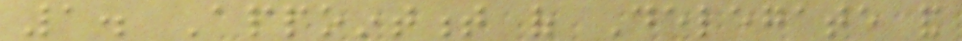1. Appointment of Delegate and
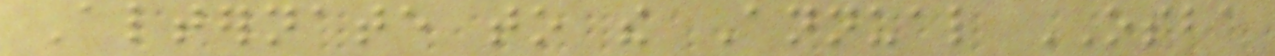Alternate to the Annual OSBA
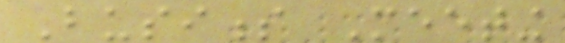Business Meeting
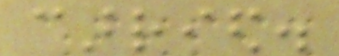carried.
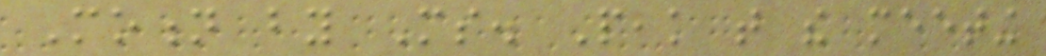Motion by Ms. Peak that the meeting
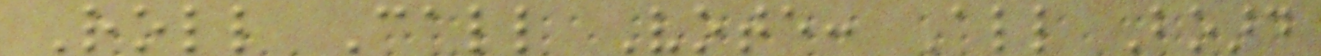Roll Call Vote: All Board
